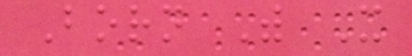Born With It
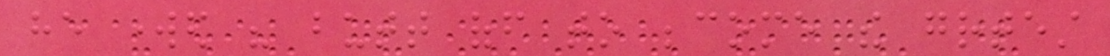he worked his butt off to become the greatest
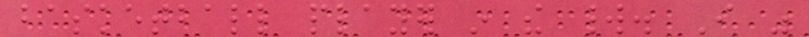basketball player in the world. I was
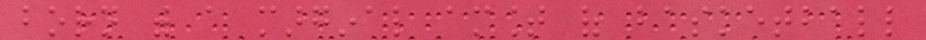born with a marginal amount of basketball
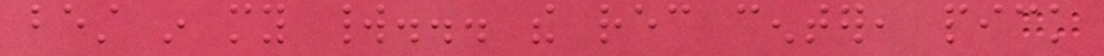best in my world... the rec center, pick
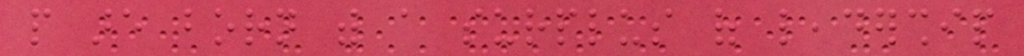people are born with a surplus of leadership
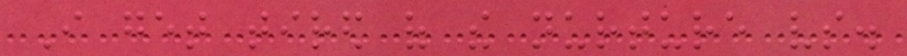I get tired of the nurture vs.
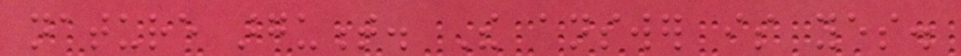nature argument. The answer is yes.
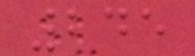245
